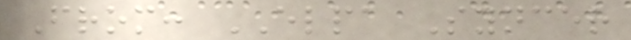From: ELPA Syncer
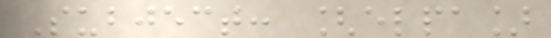Subject: [elpa]
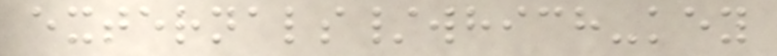externals/which-key
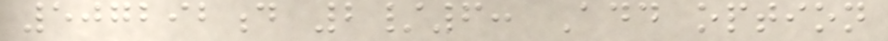507292d 2/6: Add option
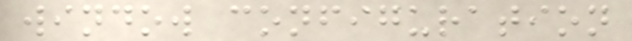window configuration
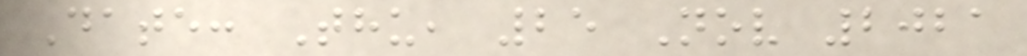Date: Thu, 25 Nov 2021
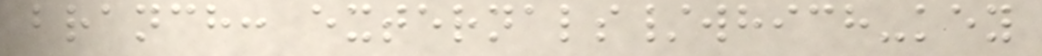branch: externals/which-key
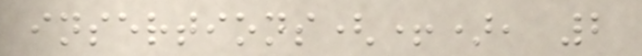insertions(+), 2
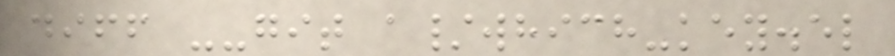diff --git a/which-key.el
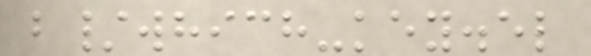b/which-key.el
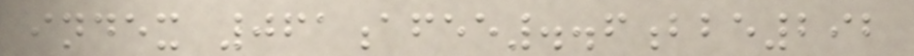index 061afee..6bbe292
